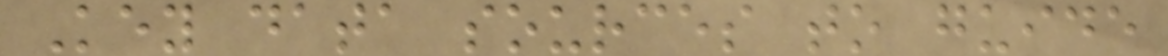Key data sources to guide
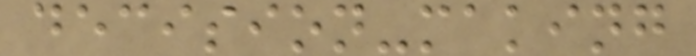decision-making
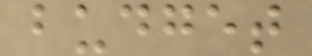budget
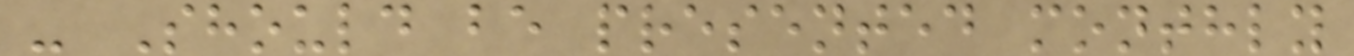- Should be presented monthly
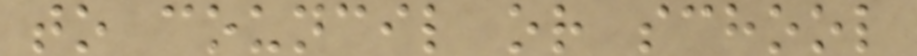to council or school
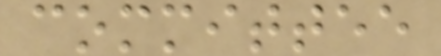committee
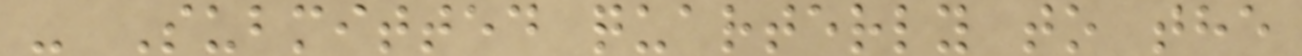- Submitted quarterly to the
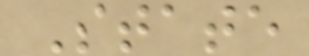State
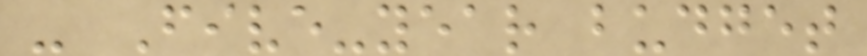- Five-year budget
